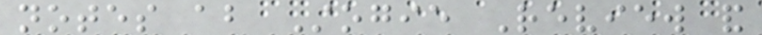notes about Stogie Review and
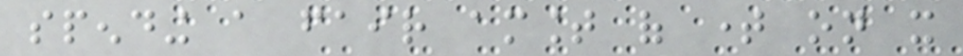spending a fair amount of time on it
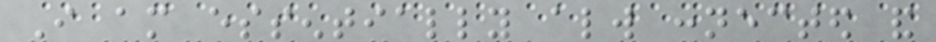I am essentially always connected and
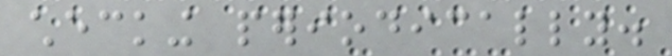checking periodically.
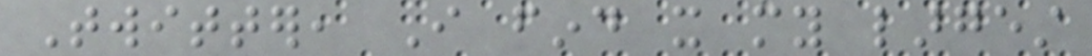Twitter, I find it my largest
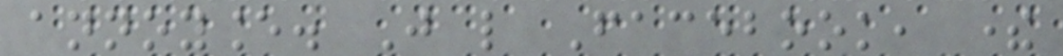annoyance. Just like Facebook, there
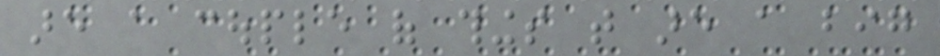are a couple of things that are a big
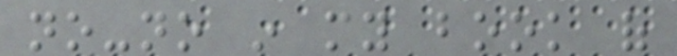no-no in my book of
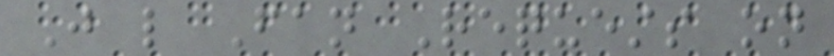Just like Fan Requests on
